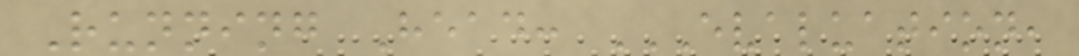Running Head: EVALUATION,
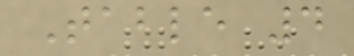Table 4
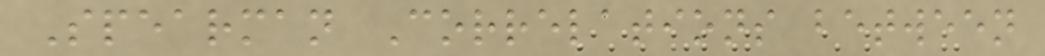Spearman Correlations between
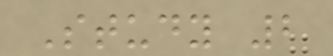Study 2
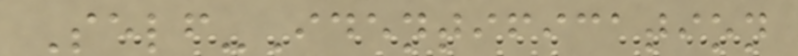Self-Identification
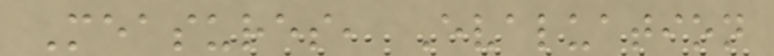Measures, Evaluation
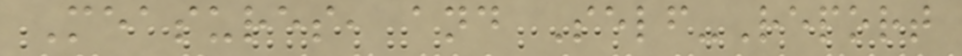Measures, and Self-Report
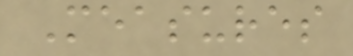Measures
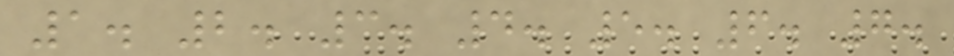1. 2. 3. 4. 5. 6. 7.
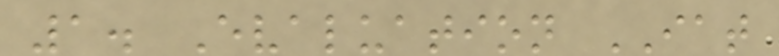1. Evaluation IAT
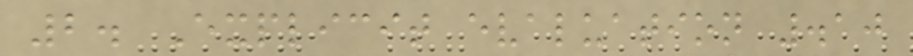2. Explicit evaluation .10
